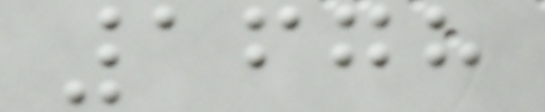1678
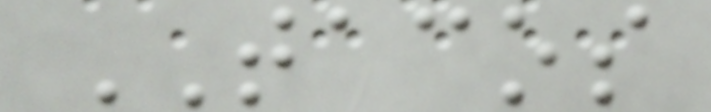TACOS
